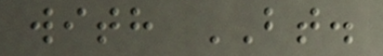with BT.
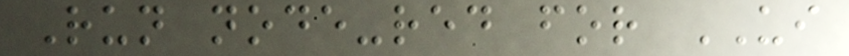Run node-red for UI
